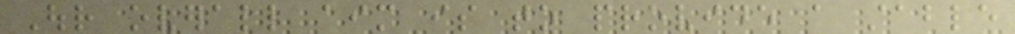Our overall aim is to provide a stable
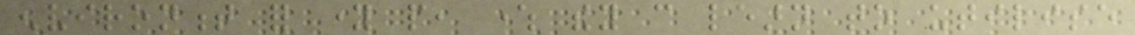environment for young people, where they can learn to utilise
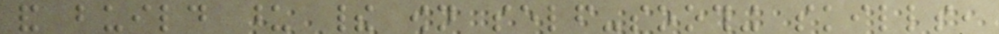and build upon their own self-soothing skills,
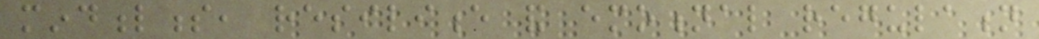mindfulness, resilience and emotional regulation
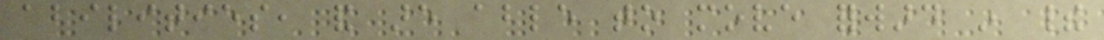abilities, and are able to move forward in their
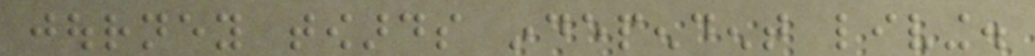journey towards independent living.
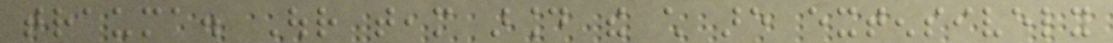trauma. Our team around the child are extensively
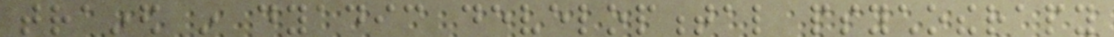trained in dyadic developmental psychotherapy
